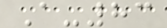A-83
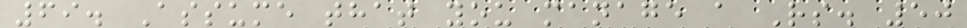69. Assume that you manage a Rs. 50
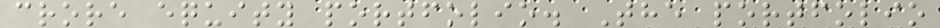crore equity portfolio. The portfolio
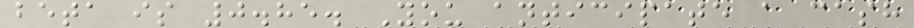beta is 0.85. You anticipate a cash
